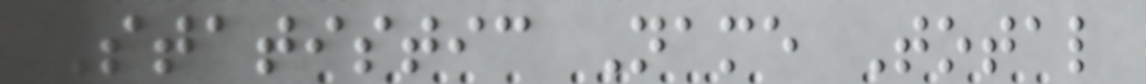Statistic Name Total
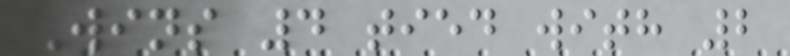Wins 4 tied with 2
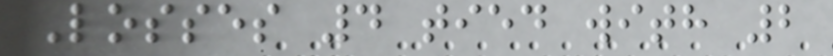Losses 4 tied with 2
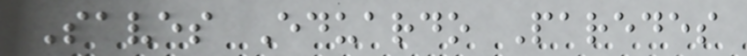Saves Eduardo Paredes
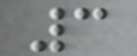3
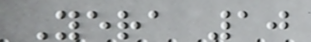Yera 10
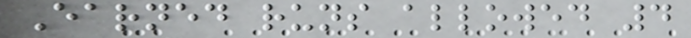Earned runs allowed 4
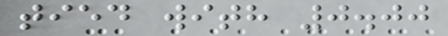tied with 0.00
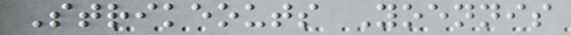Strikeouts Yoennis
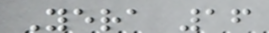Yera 16
